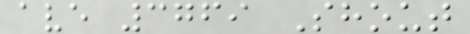ave 3769 Shout
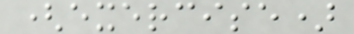(exercise)
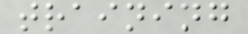training
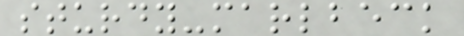sturdy-marlbeck
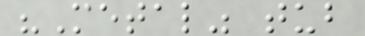"Metal" tub
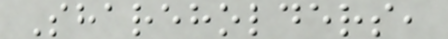Shareholders,
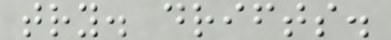try. drifts.
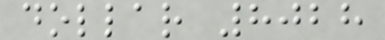dollar 8028
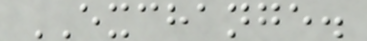EXCHANGE.
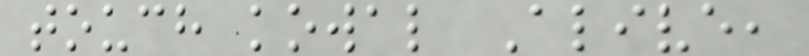touch kowal Alive,
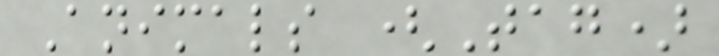Animals (Tag)
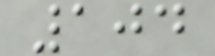104
